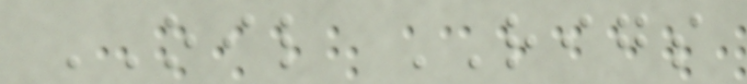OIL RIGS
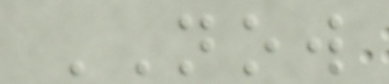NOW
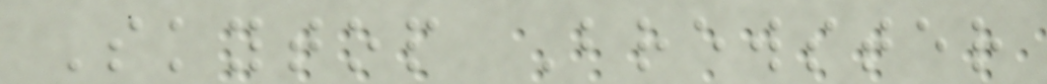Skytop Brewster
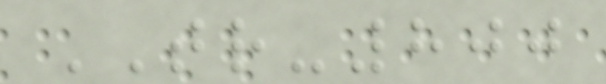TR-800
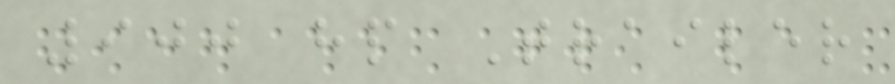900 hp Trailer
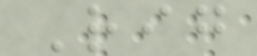Rig
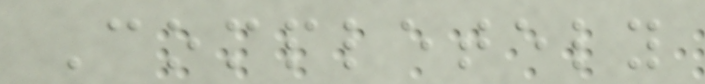Completely
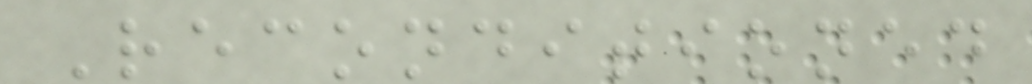Reconditioned
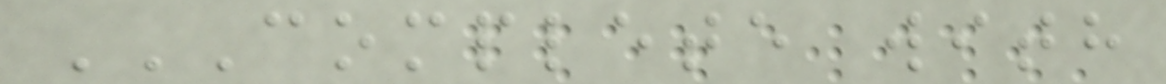COMPLETE WITH
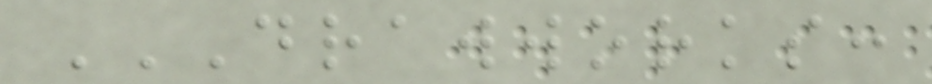DRAWWORKS:
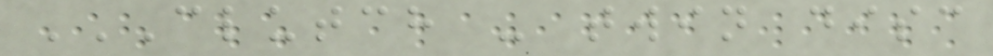CLUTCH - TWIN DISC
